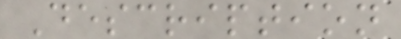Description
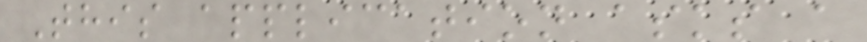This application asks a
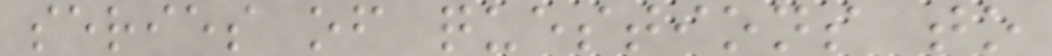series of questions to
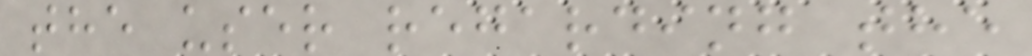the user regarding the
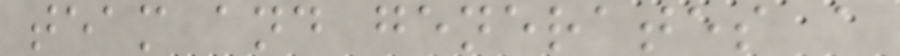team and generates a
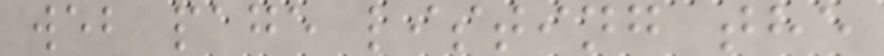web page listing the
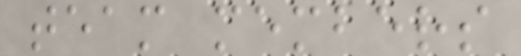team members
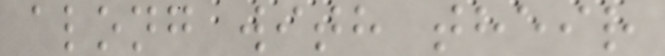along with their
